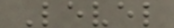Level
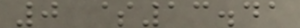0 $13.41
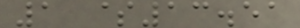1 $13.51
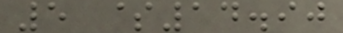5 $14.90
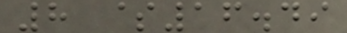8 $16.49
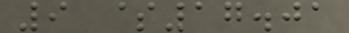9 $17.01
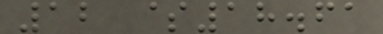12 $18.61
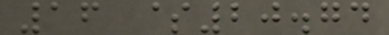16 $20.74
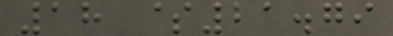18 $21.79
